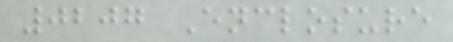0207 Enclosure
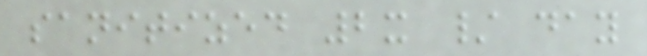sanitized 2x / day
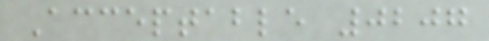Acceptable 0207
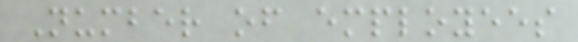Number of employees
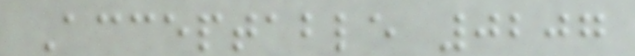Acceptable 0207
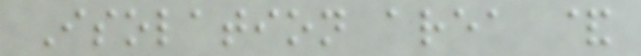Isolation area &
